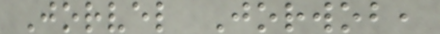Jorvel Jorwob,
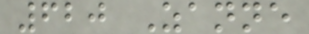620 Zanne
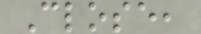Close,
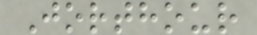Jorthour
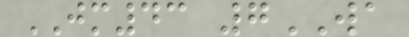JM43 7WA
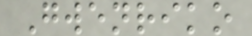Gwenriko
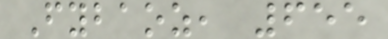Fybaoz, 655
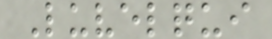Luvelqui
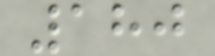180
